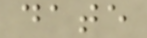date
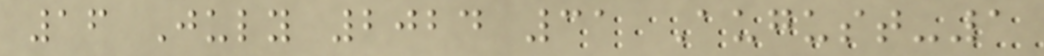16 July 2024 31 August-1
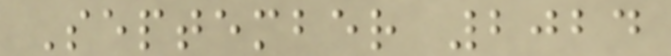September 2024
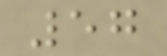57
